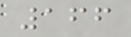166
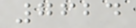7624
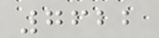7622
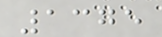1375
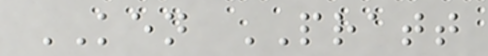KEN PRATT
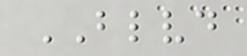BLVD
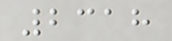2318
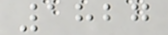1827
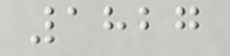1827
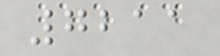7211
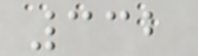332
